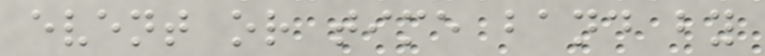event or time band by
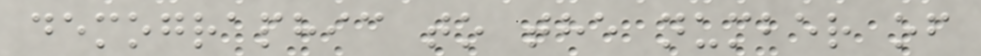demographic to the number of
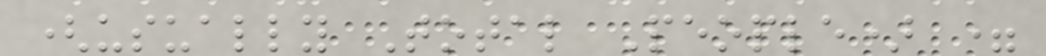(usually Total People) =
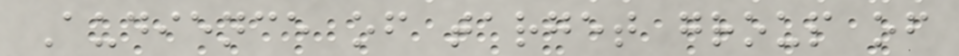Audience of target group of
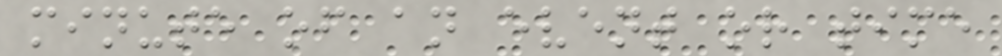minute of an event or time
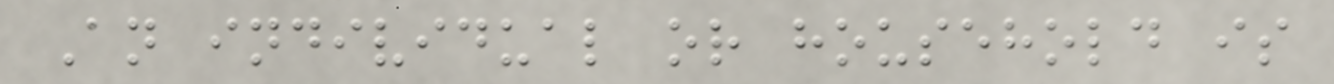An individual or household is
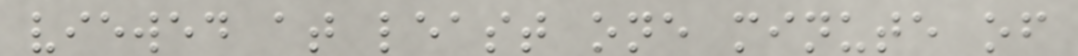viewed at least one minute of
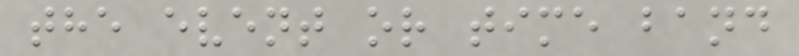the event or time band
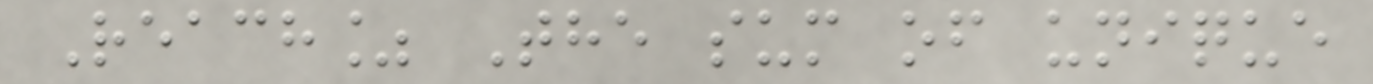Reach% The sum of unique
